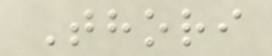Thori
